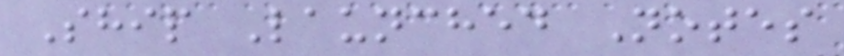Ship Launched Notes
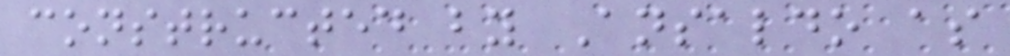constructed by Ansaldo as
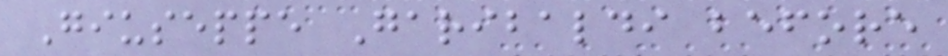Giuseppe Garibaldi before
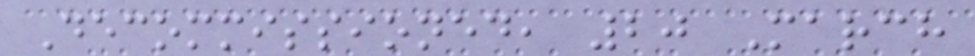Decommissioned, 20 March
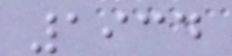1934
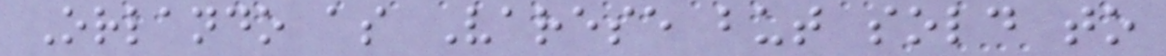Orlando as Varese but sold to
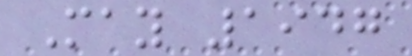May 1947
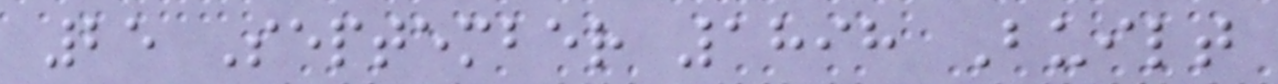25 September 1898 Built
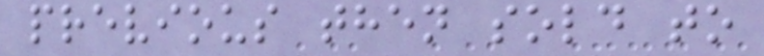previous then sold to
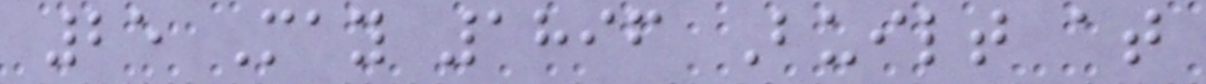25 May 1896 Built at
